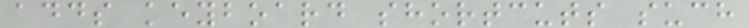adds keyboard shortcuts such
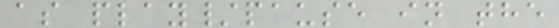as play/pause in the
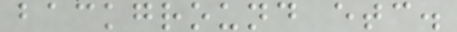background etc.
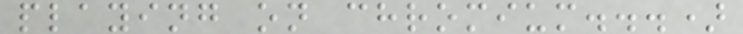playing on chromium...)
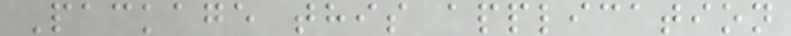Package this application
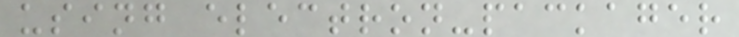using electron-packager
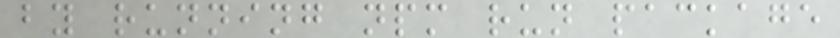by running npm run package
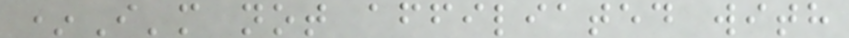*I'm not affiliated with
